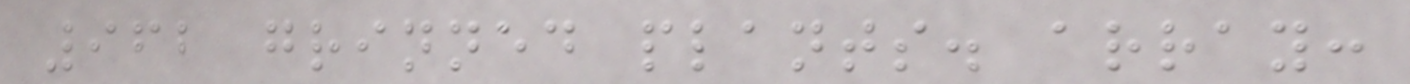962 grinned plants. array:
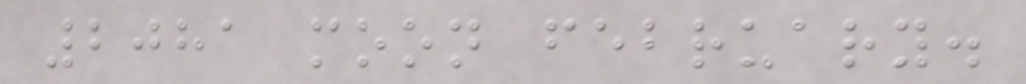2081 moon february.
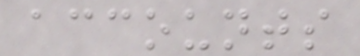accounts
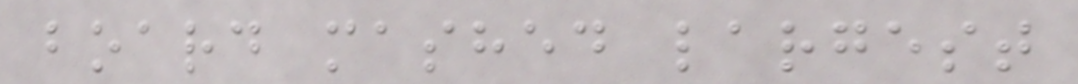board mashed largest
